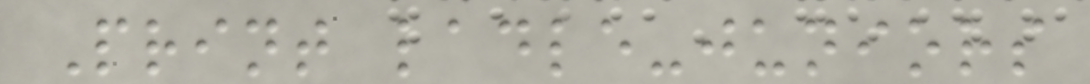Print ladle-juniors
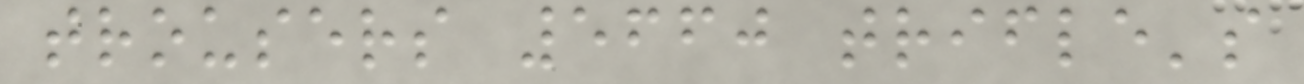trousers 5660 trifle's
